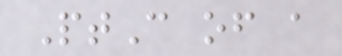PtC of a
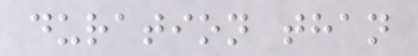duration than
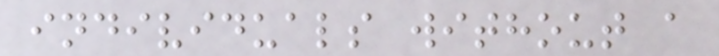individuals without a
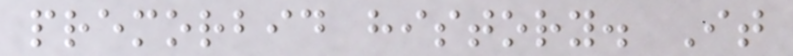premorbid history. It
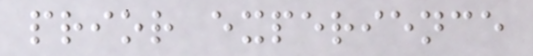prior experience
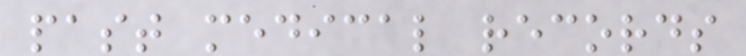past medical records
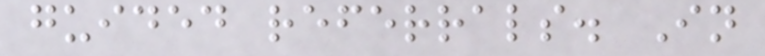guided referrals. In
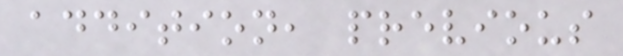addition, previous
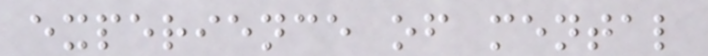experience of mental
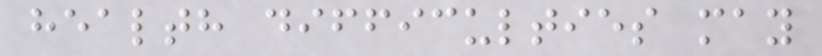health difficulties may
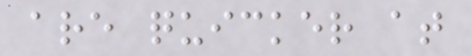are quicker at
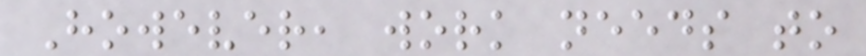However, work needs to
